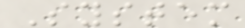System
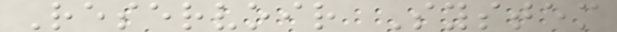Reservoir System
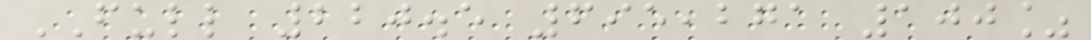FULL 220.5 695,271 100%
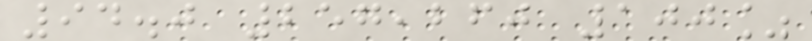94.0 257,260 100%
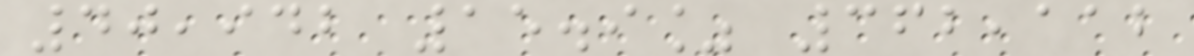40,942 15.9% 362,112
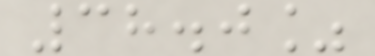38.0%
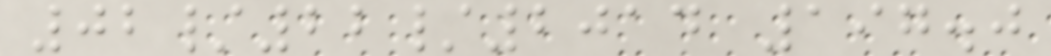02/22/2014 197.0
